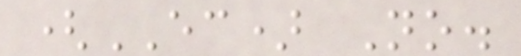(EC) No.
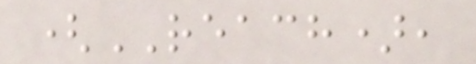(REACH),
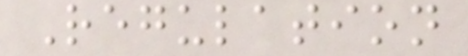Regulation
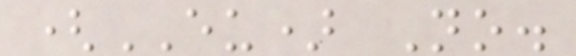(EU) No.
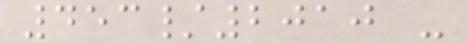453/2010 -
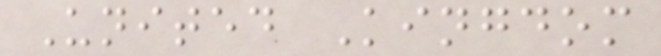United Kingdom
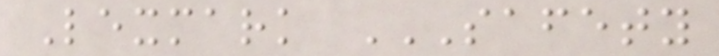Lexmark SAFETY
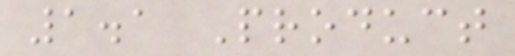1.1 Product
